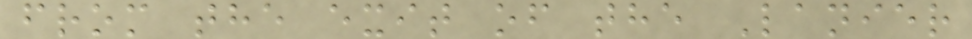from the exit of the Lanier
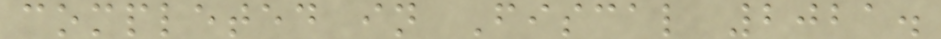completed in Fiscal 2021.
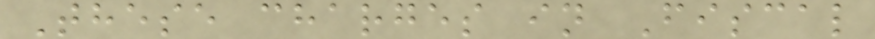These charges in Fiscal
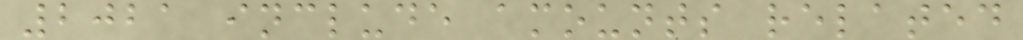2021 include amounts related
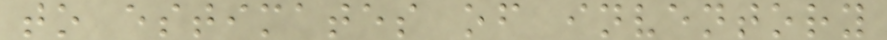to estimates of inventory
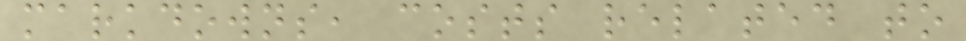markdowns, costs related to
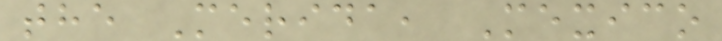the Merida, Mexico
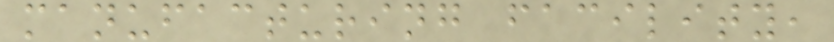manufacturing facility,
